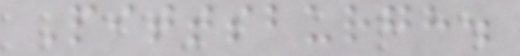Pittsburgh.
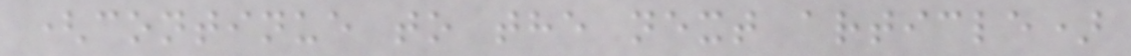(continue to the next article)
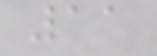11
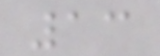13
